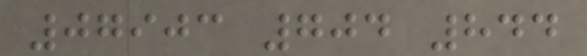07903 704 844
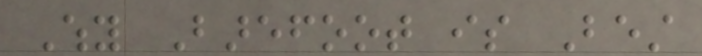Why Barefoot is Best
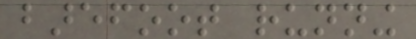barefoot running
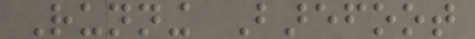Running Barefoot
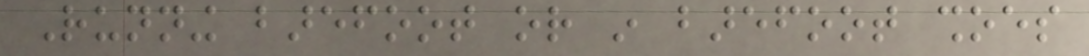Running barefoot or in barefoot shoes
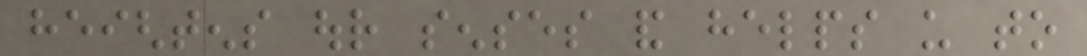heightens our senses and helps us to
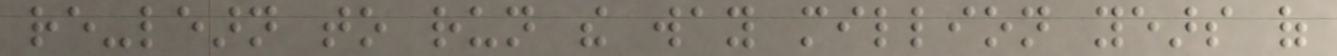re-learn to run the way million years of
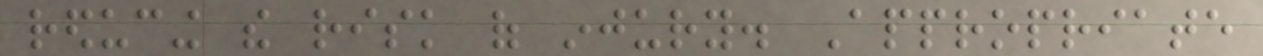reducing the risk of injury. Appropriate
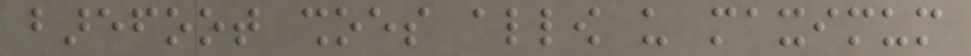barefoot shoes allow us maximum
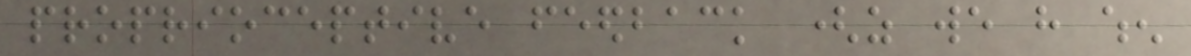proprioceptive feedback (as we have when
